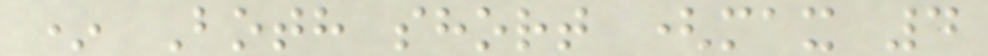* Both short (max 4
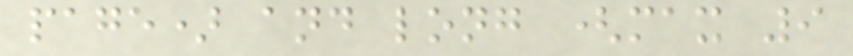page) and long (max 9
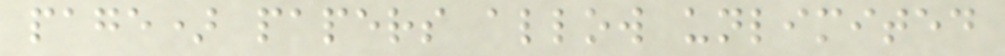page) papers allow unlimited
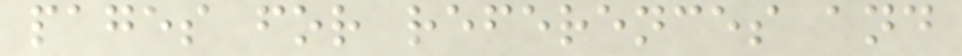pages for references and
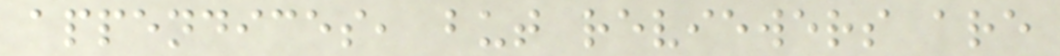appendices, but reviewers are
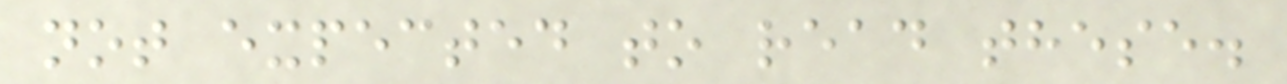not expected to read these.
